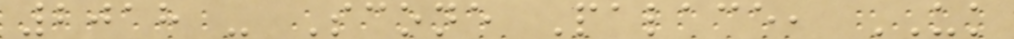2018 - Scone Palace, UK
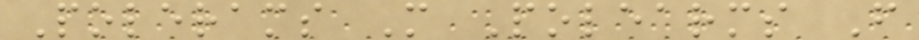Polerams M Polearms F
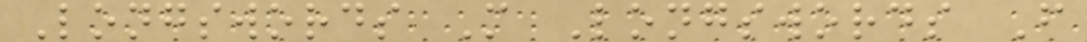Longswords M Longswords F
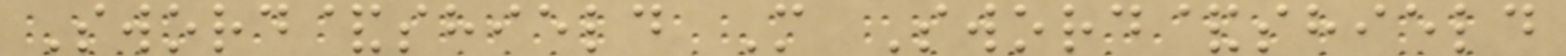Sword&shield M Sword&shield
